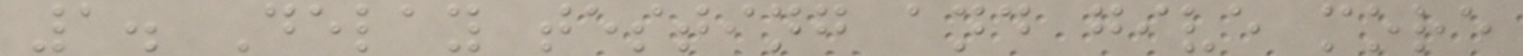1. Delay testing and give more
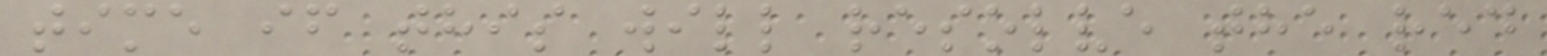time if this will resolve the red
